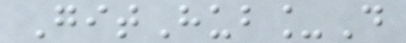GitHub_D
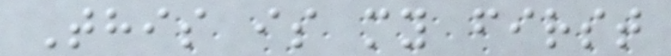This is my first
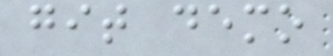git demo
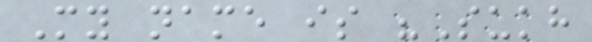My name is "Sukh
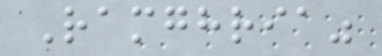Ramghria"
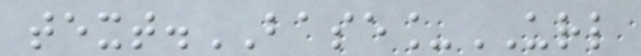text.BASE_URL
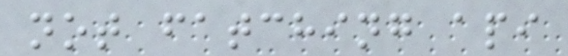not fatching api
